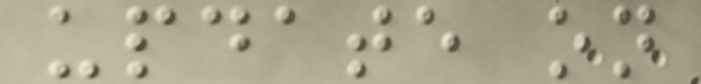update on
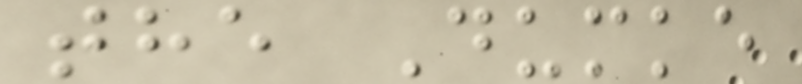the Dumke
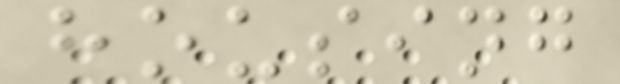housing
